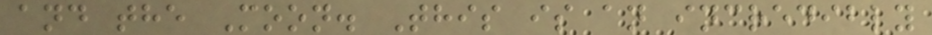and the Moon. This is an incredibly
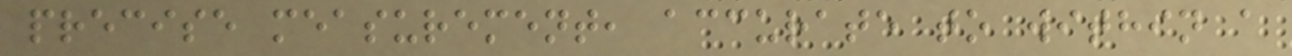precise measurement, accurate to within a
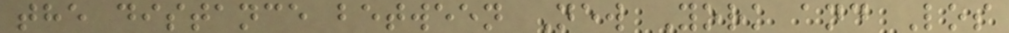the distance between New York and Los
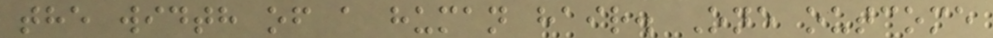the width of a human hair. One outcome
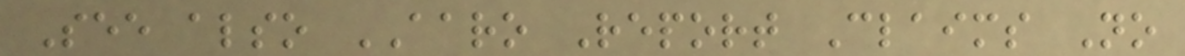See also AARO Report Claims No
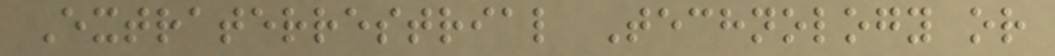Extraterrestrial Technology or
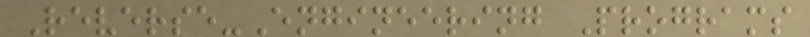Reverse-Engineering Programs
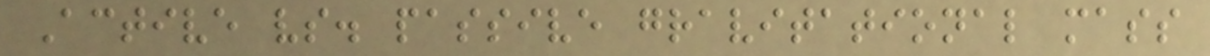Active vs. passive gravitational mass
